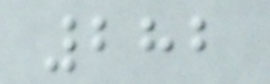282
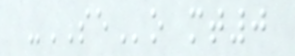-SEo mt0
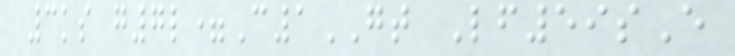3ks g7l=C1GT Lf59sE
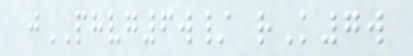jPHVG6w/ rK7w
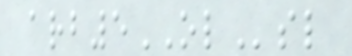arb5OLsl
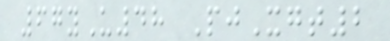67yU48 PjXgt2
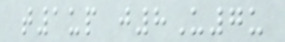t1up j8U7u
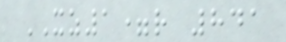XZ1=r 841
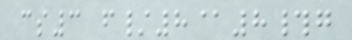cs3 f/8@8#g
